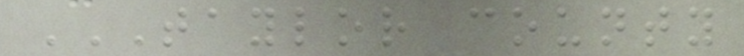TAYLOR COUNTY
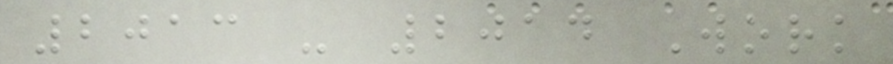2013 - 2014 Work
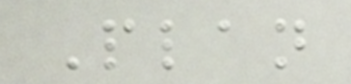Plan
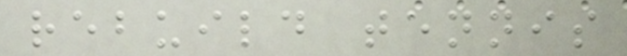rebuild tennis
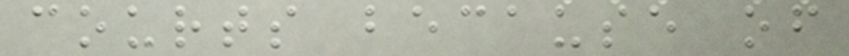courts because of
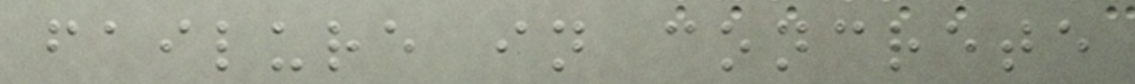failure in concrete
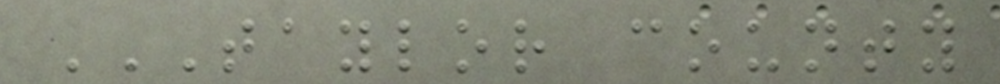TAYLOR COUNTY
